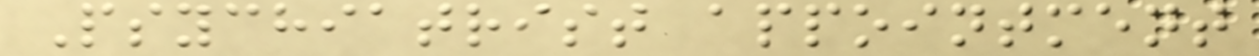Psychiatrist appointment
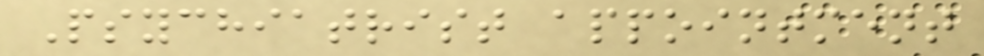Psychiatrist appointment
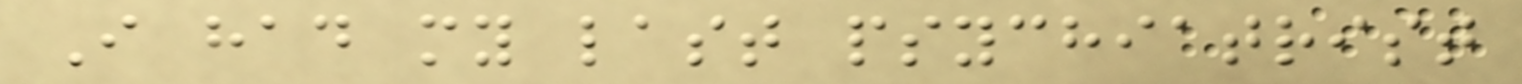I had my last psychiatrist
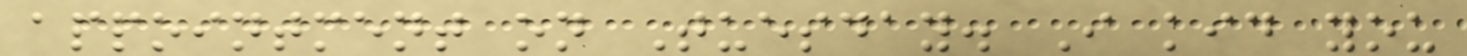appointment on Tuesday. I kid you
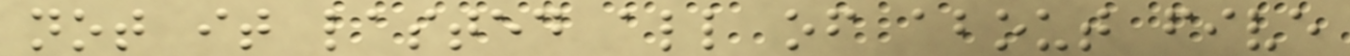not it lasted all of about five
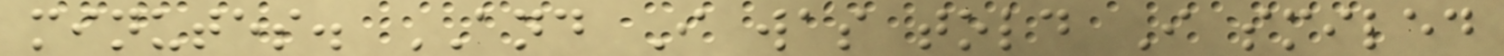minutes. AND I was told I smiled
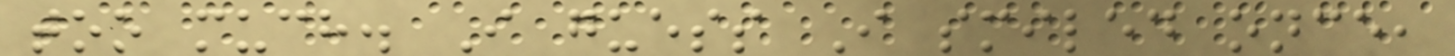too much. I guess I smiled once,
